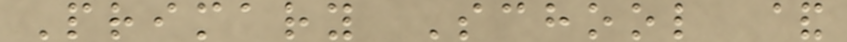Primary School &
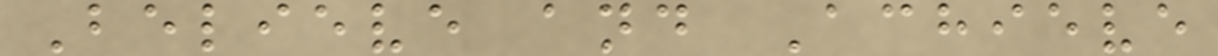Believe and Achieve
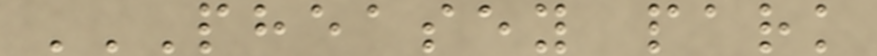PHEASEY PARK
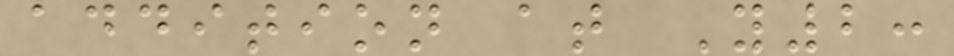addition at Y2:
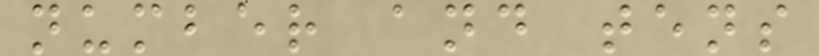number and tens
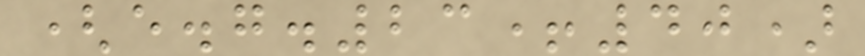(e.g.23+40)
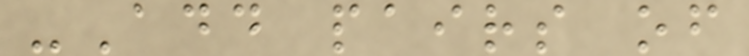-Add pairs of
